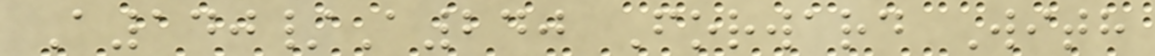A140/A240 Forward With
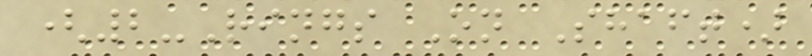(2-Rings On Shaft)
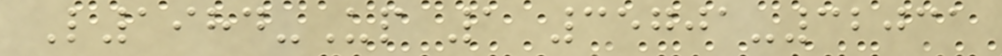L1984-Up 1 35701-32031
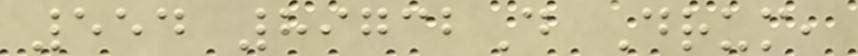554 89732D Drum,
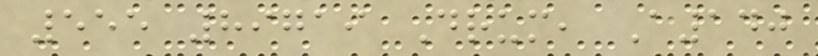555 89719 Drum, A140
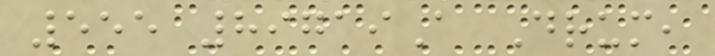555 89719A Drum,
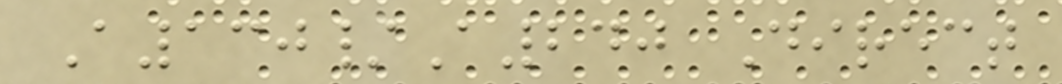A130/A240 Direct
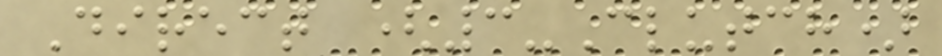Direct (3-Clutch)
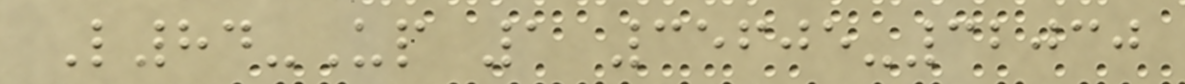L84-Up 1 35605-32030
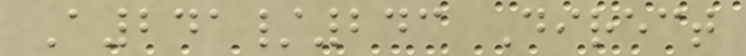A241/243 Direct
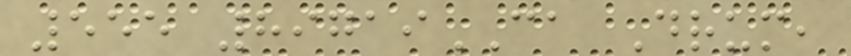555 89719CA Drum,
